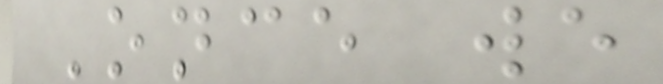Once we
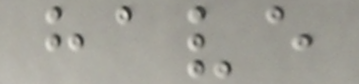have
